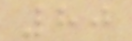80
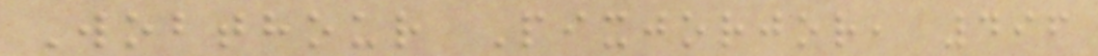Wobthour Pixjorjor, 496
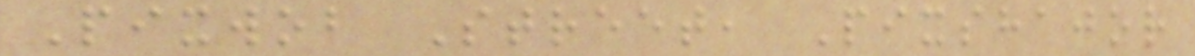Pixwob Street, Pixshajor
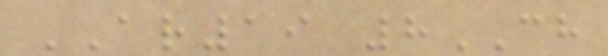AR19 8CH
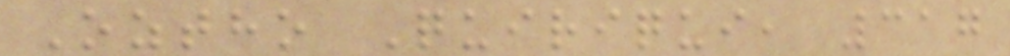Oztho Quiriqui, 317
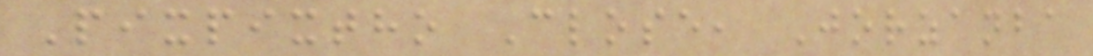Pixpixtho Close, Jorzanba
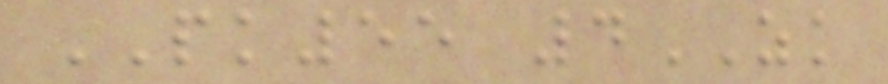PK55 4ZK
